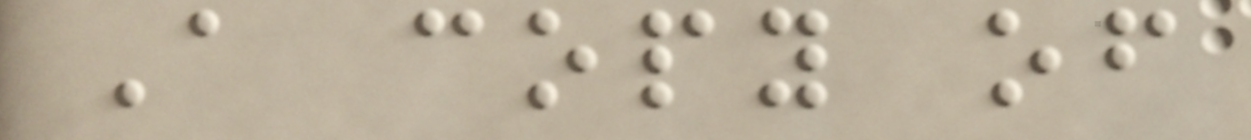A copy of
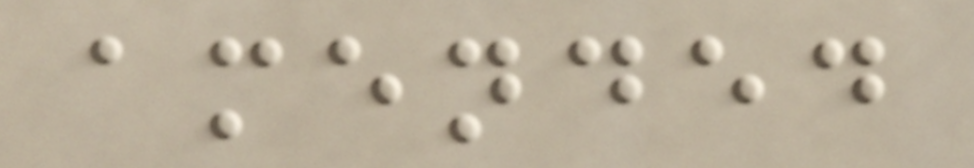amended
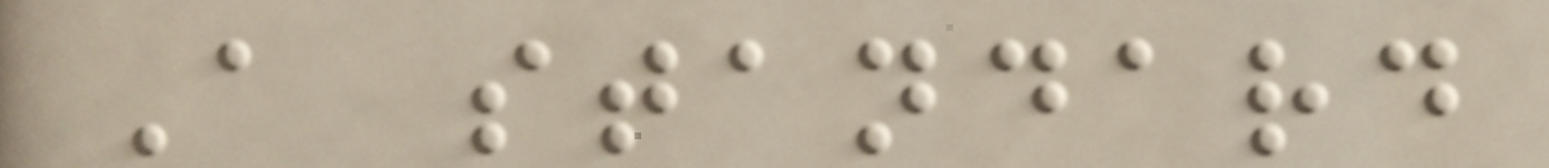A standard
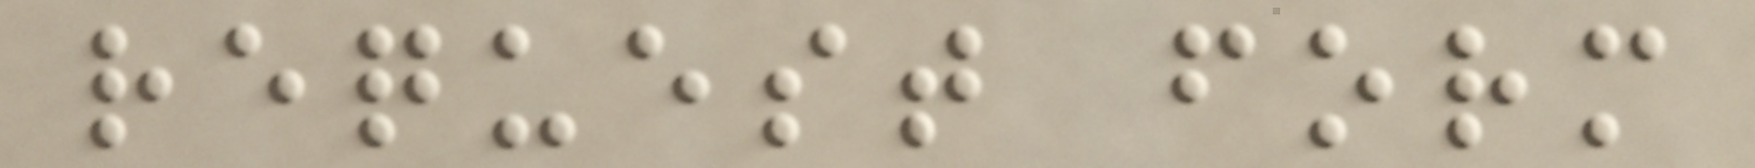request form
